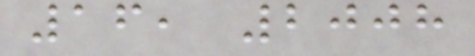16, 2008
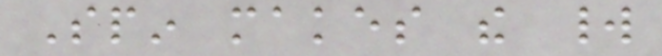Spin makes the world
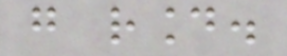go round.
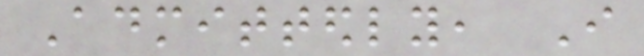Admittedly, I
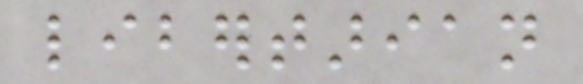libertarian
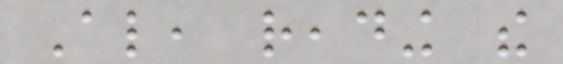Also, reading the
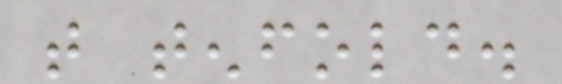that tenfold.
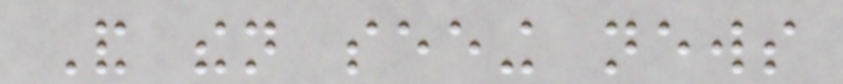And then seeing news
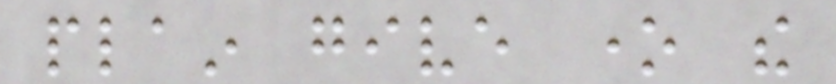plain give one the
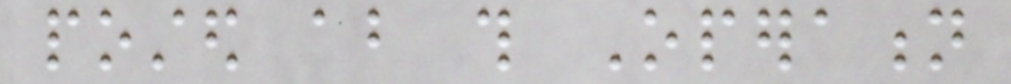posted about this Operation
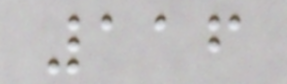116
